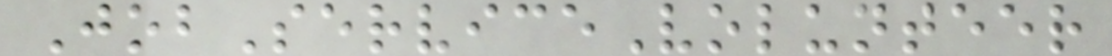JobServiceVolunteer
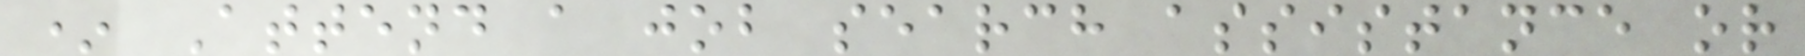* Attend a job search assistance or
